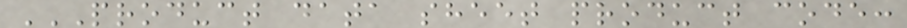PRODUCT DATA SHEET PRODUCT CODE:
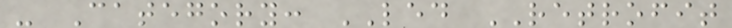- Category: LED RETROFIT
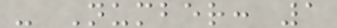- Number: 1
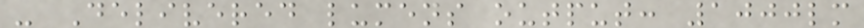- Delivered lumens output: 1000lm
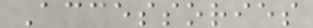Accessories
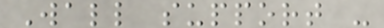Wall support -
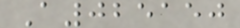A025150
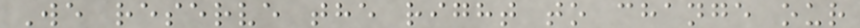We reserve the right to change our
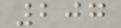207
